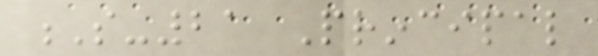S-21 Principal
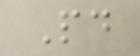Paid
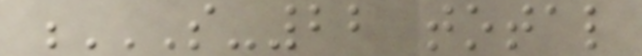S-22 TOTAL
